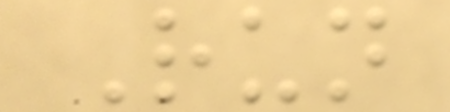Run
